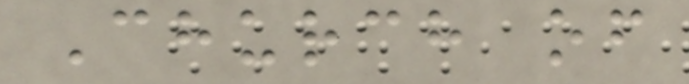Church of
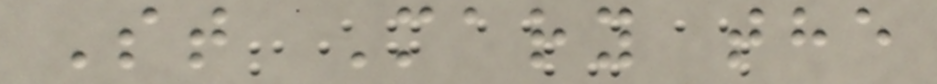St Mary the
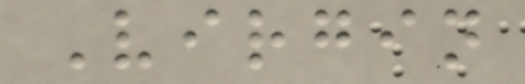Virgin
